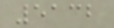5132
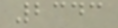2343
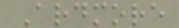Ardmore
